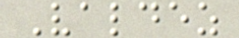Valdez
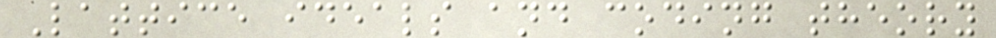Lattice ideals and coding theory
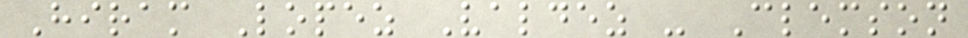Hiram Lopez Valdez - Clemson
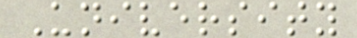University
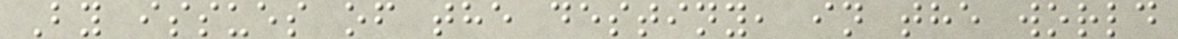By issues of the destiny, in the world
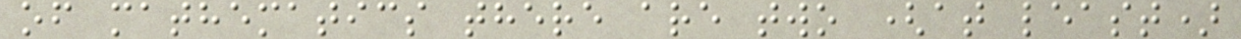of mathematics there are two (at least)
